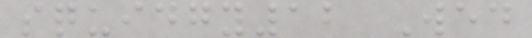squidgy12 Wed
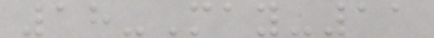18-May-11
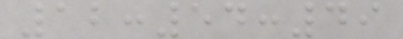12:54:49
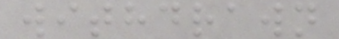withdrawn
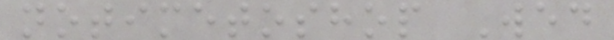notimetoshop Wed
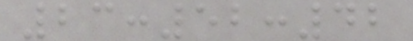23:52:42
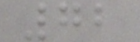72
